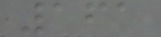161
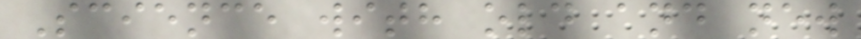Science with old and new
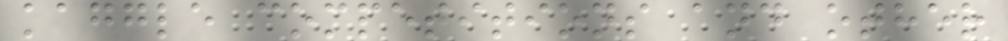kaggle competitions and other
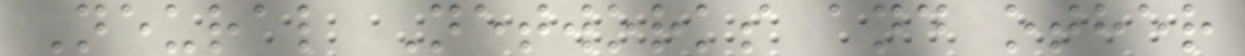Neural Networks and other
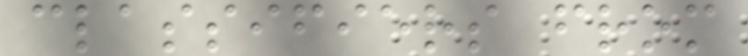classifiers from
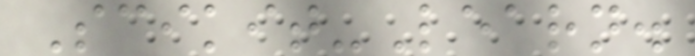Scikit-Learn.
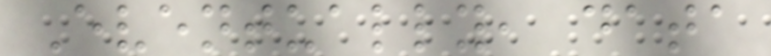Eventually, data
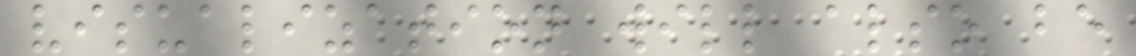visualization will also be
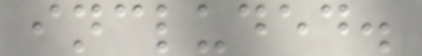included.
